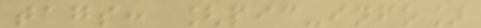tags: [pic-info]
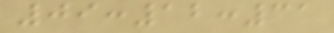09:12:31
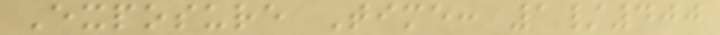Exposure Time: 1/400
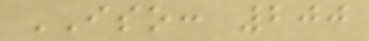ISO: 200
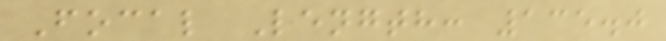Focal Length: 135.0
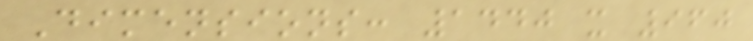Dimensions: 1440 x 960
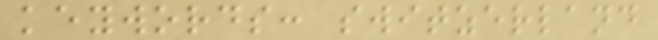keywords: switzerland
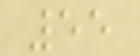55
